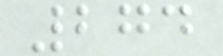274
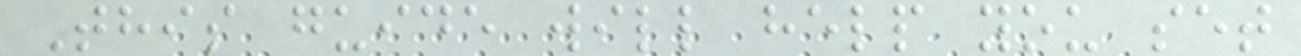This guide will help you set
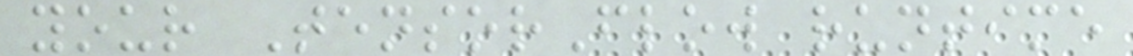your TensorFlow runtime
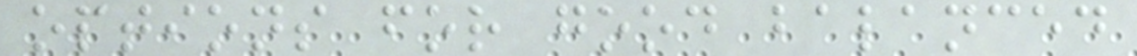options for good balanced
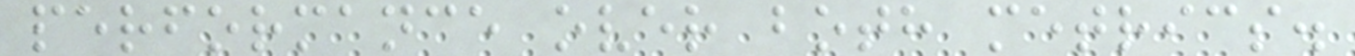performance over both metrics.
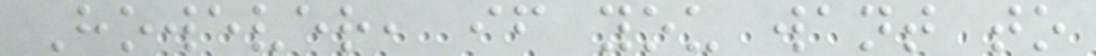However, if you want to
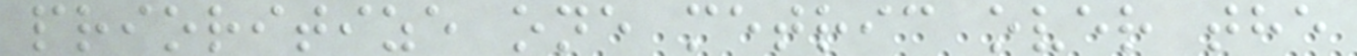prioritize one metric over the
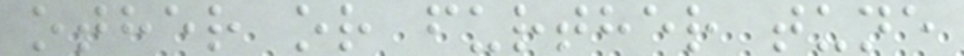other or further tune
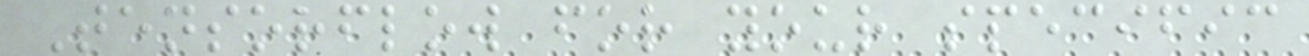Tensorflow for your specific
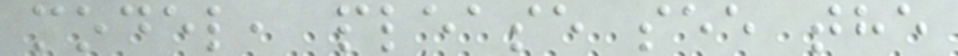model, please see the
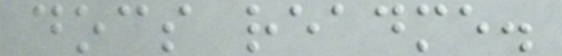docs readme.
